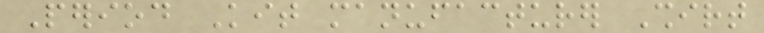Period Kit manufacturer Shirt
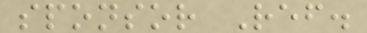sponsor Ref.
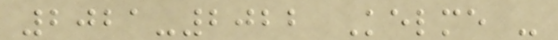2021-2022 Kelme -
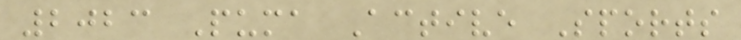2023 Puma Active Sports
